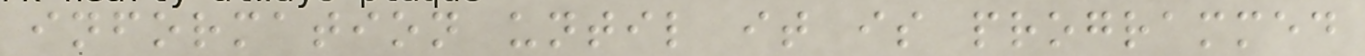information until it is programmed
